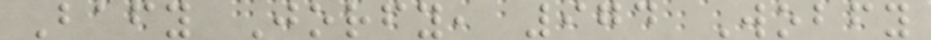Bafy Jorfy, 974 Wobfy
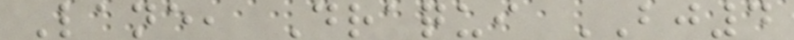Lane, Draqui BJ4
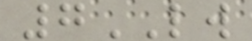7LW
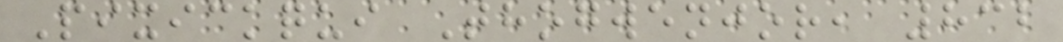Pixickqui Thogwenjor, 832
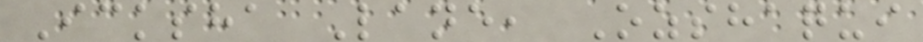Icksha Lane, Ozshaqui
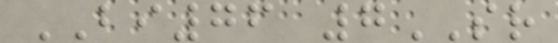BI76 7SR
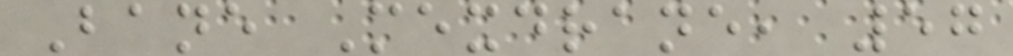Bane Mexdrane, 57
